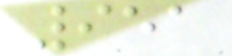951
